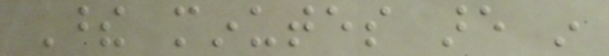These minutes are in
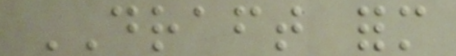DRAFT form
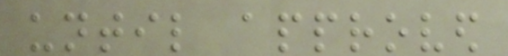until approved
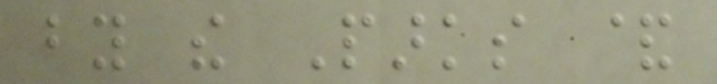by the Parks &
